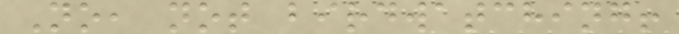No, not birdwatching!
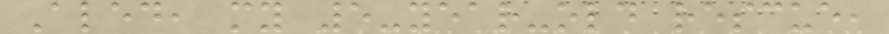Aled, my 5-year-old rescue,
